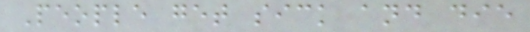People get sick and die
